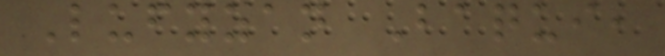Lufyzan Baqui,
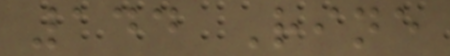144 Rine
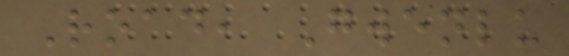Road, Gwenlu
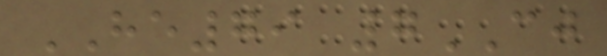HE79 7CJ
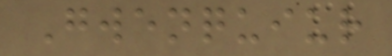Gwenquiur
